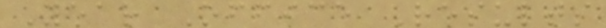Year Office Results
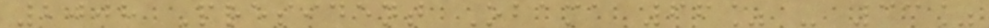2008 President Obama 66% - 33%
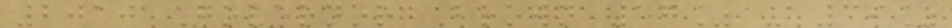2010 Governor Brown 57% - 39%
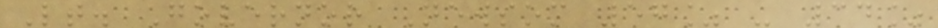Lt. Governor Newsom 57% - 34%
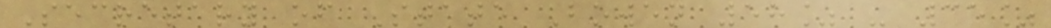Secretary of State Bowen 58% - 35%
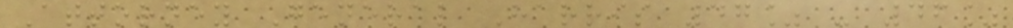Attorney General Harris 47% - 46%
